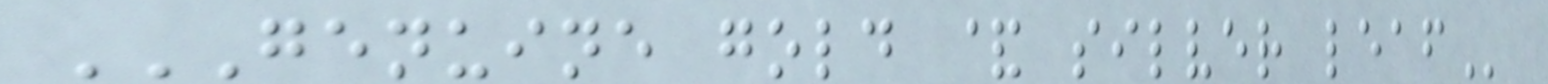GENUINE GOLD & SILVER LEAF
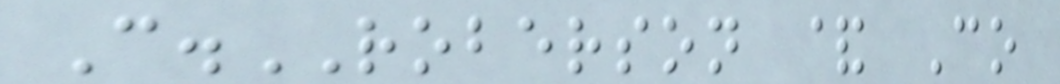C.ROBERSON & Co
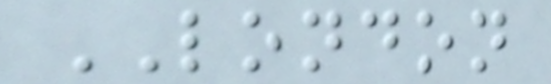LONDON
